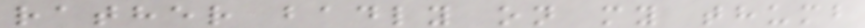rather badly on my thumb
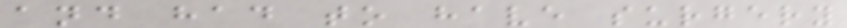and had to have surgery
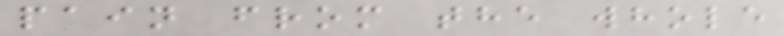pain from the whole
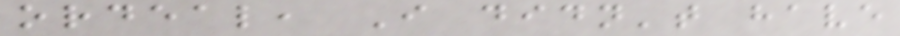ordeal, I didn't have
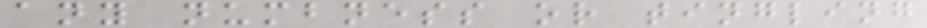any numbness or tingling
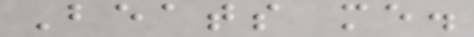Beats me.
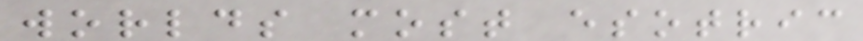worlds most esotric
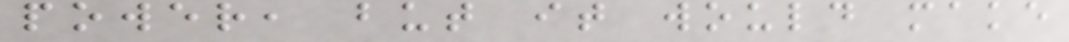power, but it would make
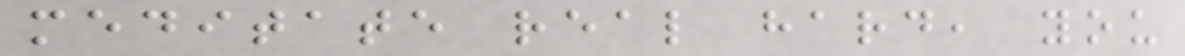meditate real hard, you
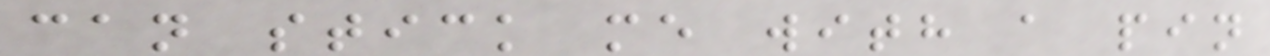can stick me with a pin
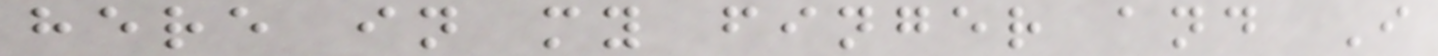here in my finger and I
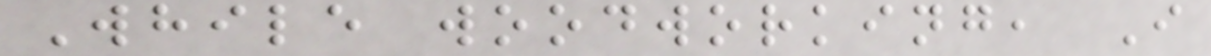While woodworking, I
